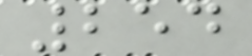254
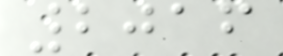2016
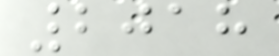2018
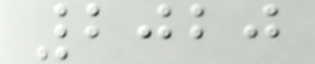2020
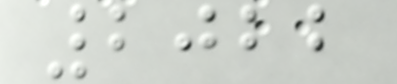2022
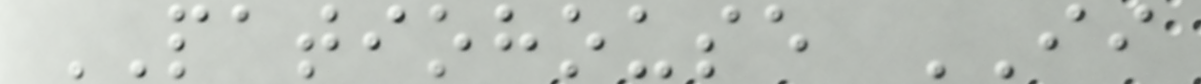PATIOHOUSE II
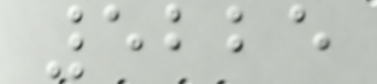5225
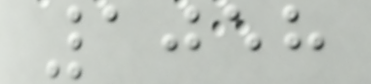1058
